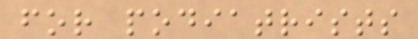for podiatrists
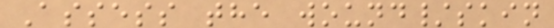Assess the wound/skin
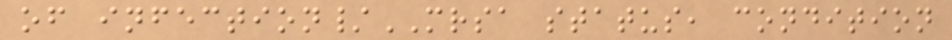of infection/MRSA status, condition
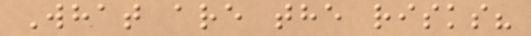What are the risks?
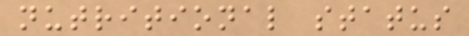nutritional status
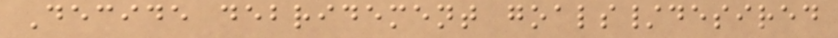Decide debridement goals/desired
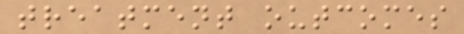treatment outcomes
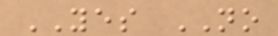YES NO
